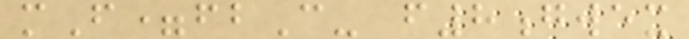mF=fbC- f8gwex
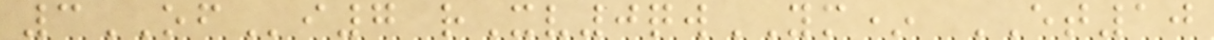3OFi7 rXv0qwYM* ET10
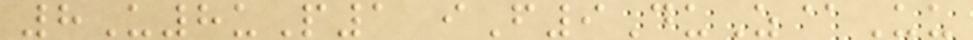8U8uP1 iF9DuZ@Uu
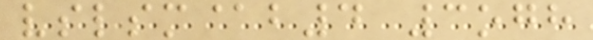vslsm@b4 3ogh
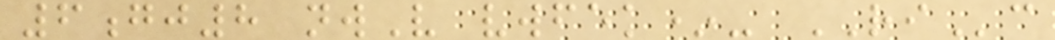6gj8 nwV vwfek*- RIc
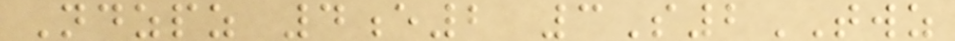Ndzpz 4e2 3S2TWZ
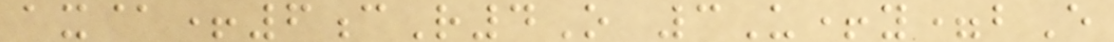ax@+6cR4O 3U+y=bE
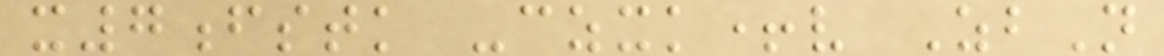x7fstk -czxk+v ZbN
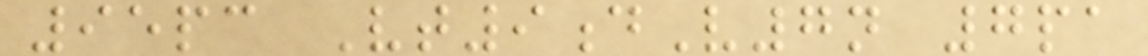95pc Vt9dV7n 7pa
